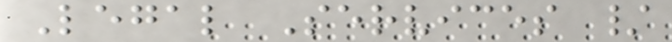Legal Services /
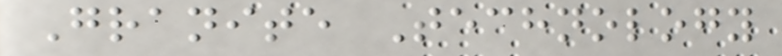Granite Technology
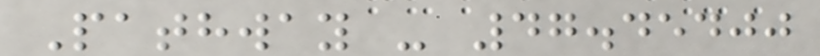Pathway - 47.45400
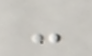-
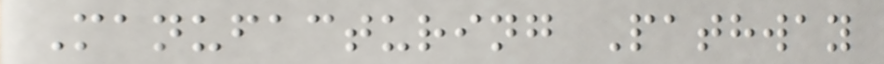Manufacturing Pathway
